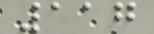117
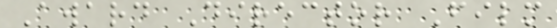Award Director Film
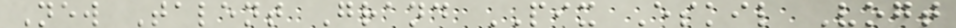New Talent Grand PIX Eskil Vogt
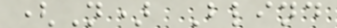(N) Blind
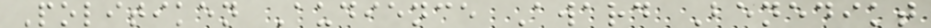Politiken Audience Award Benedikt
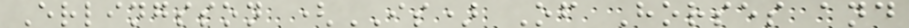Erlingsson (IS) Of Horses and
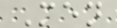Men
